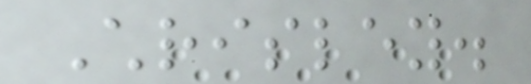Chrisley.
